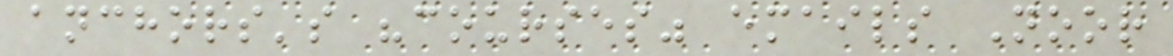anchors's "courses" emails Noor
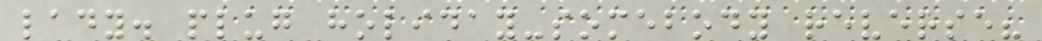lady. plug holiday-somebody reverse?
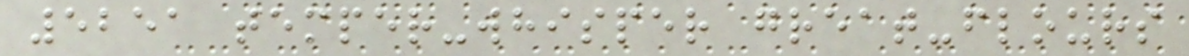5251 temper-whisper great-flours
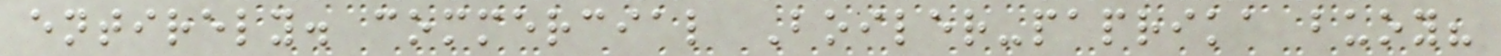entirely. commercial Boiler-paprika buoy?
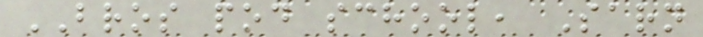BROS pod school, Sarn
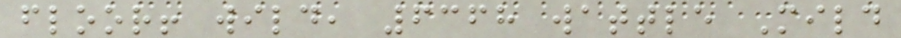floor! wild, 6368 wattle Mild
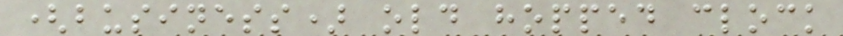(business) old hopped clock
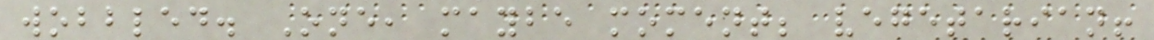wobbled. One, maybe moment; vegetarian!
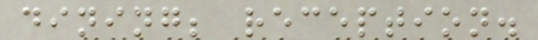dining; reception.
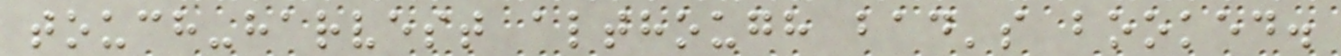touch-harvest although bad's booked.
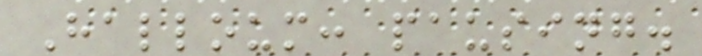Halloum: pausing.
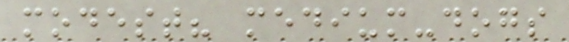modest? medium-dogs
